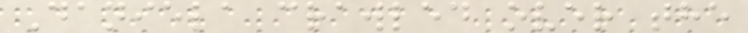Daniela crawled over the
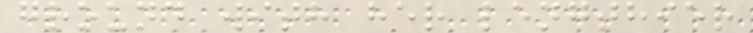ground with her lengthier
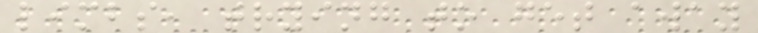limbs, trying to get away
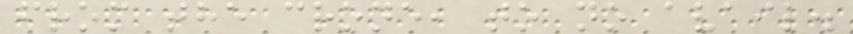from the crone, to no avail.
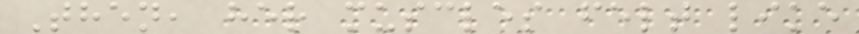Then, her muscles felt like
